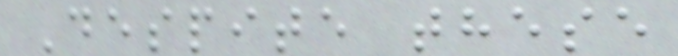Despite these
